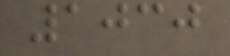1030
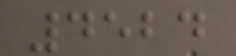4524
